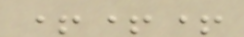+++
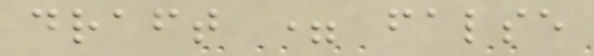draft = false
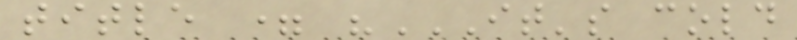title = "IT'S COLD
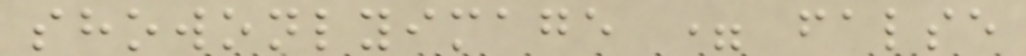showonlyimage = false
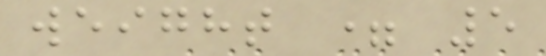weight = 5
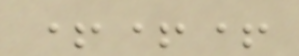+++
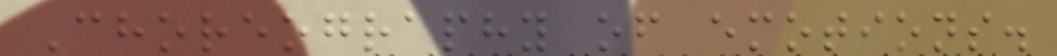Choreography of emotions.
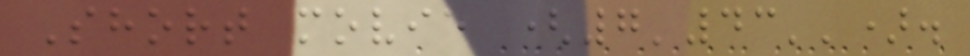Short movie (7'43'').
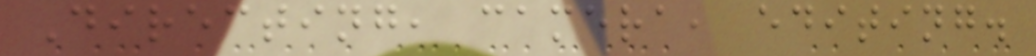Directing, camera, editing.
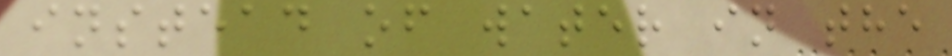instead of water in the
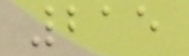215
